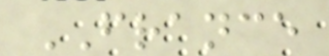FRANCE
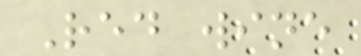Red wine
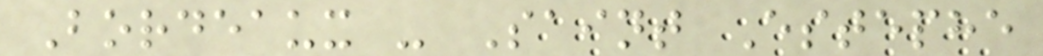Bordeaux - Saint Estephe
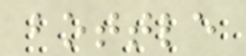bottle
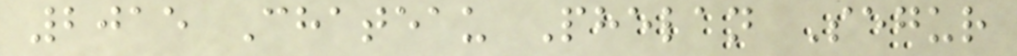2015 Chateau Phelan Segur
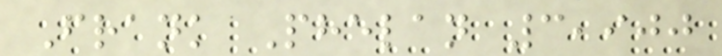Frank Phelan 3,900
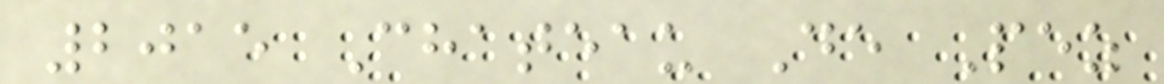2015 Chateau De Pez
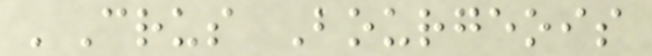'Crus Bourgeois
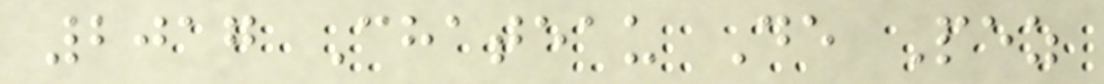2017 Chateau De Pez
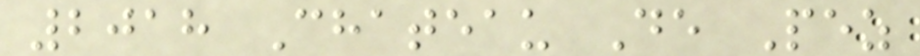2018 Chateau De Pez
